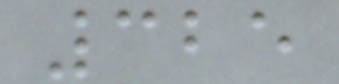325
